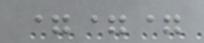===
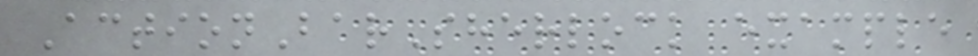ActionBarSherlock example
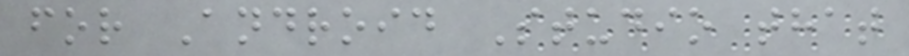for Android Studio that
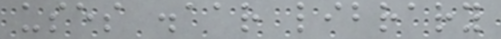uses .aar library
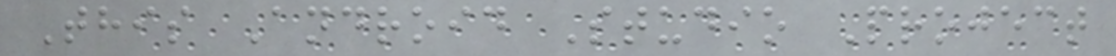This Android Studio Project
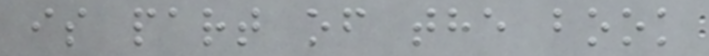is part of the book
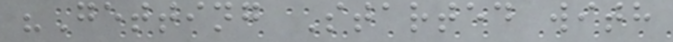"Getting Started with
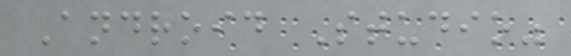Android Studio"
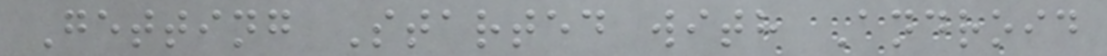Getting Started with Android
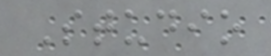Studio
